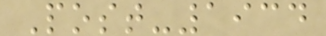Post-1934
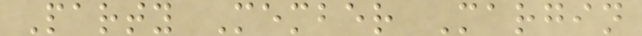Party Member Margin
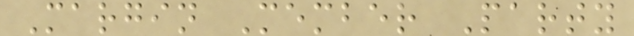Margin Member Party
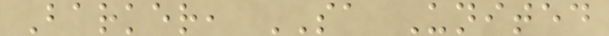Barker, SA United
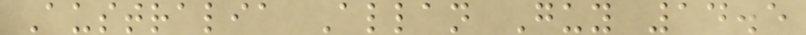Australia Allan Guy 14.5
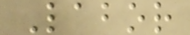Labor
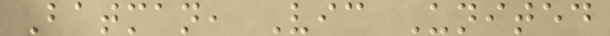Batman, Vic United
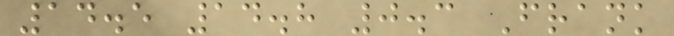14.5 14.8 0.3 Frank
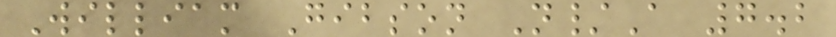William Gibson N/A 7.2
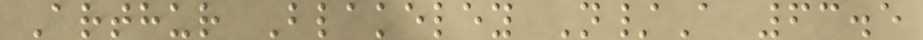Arthur Blakeley N/A 63.5
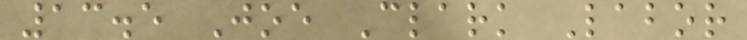13.5 Joe Clark Labor
